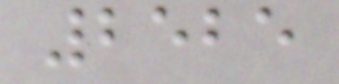2525
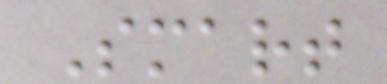Smart
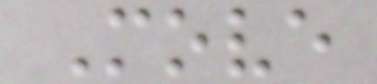Move
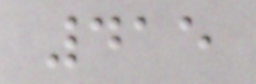415
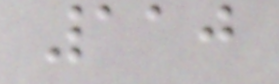110
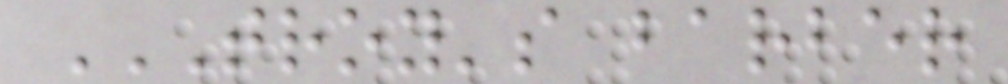TROY'S BARBER
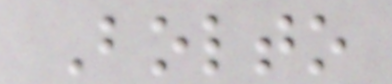Bolto
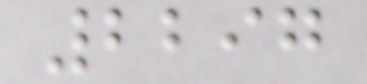2297
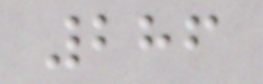286
